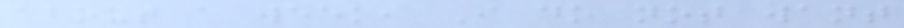about a week, I do not want
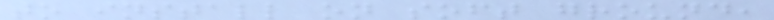to install on soft ground,
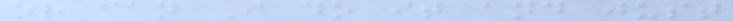or can I do it and just
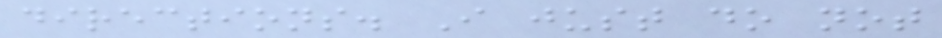directions. I just do not
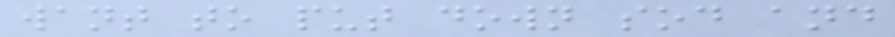want to put down sod and
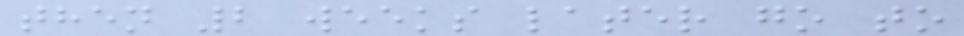then 2 weeks later go to
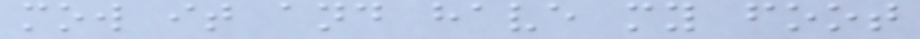mow it and have my foot
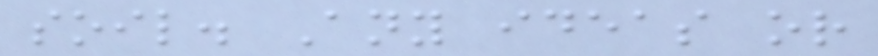soil. Any ideas or
